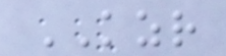KZR
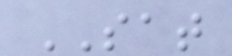SAT
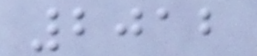2012
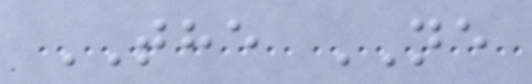THE NE
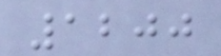1200
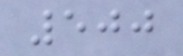500
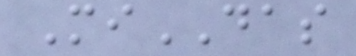MiDAS
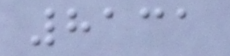8131
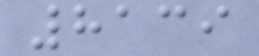8139
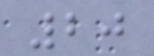20
